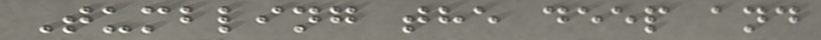Tumbling the deep and
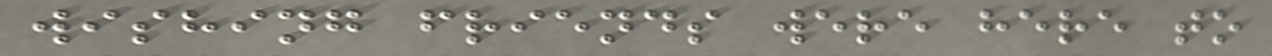wishing friends were here to
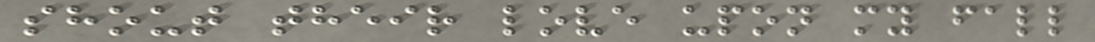shout their love upon my fall
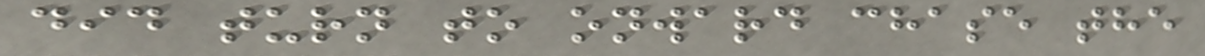did turn to onward chase the
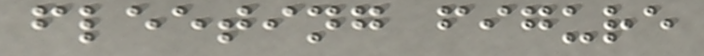fleeting figure
